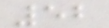52
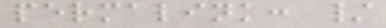permalink: /
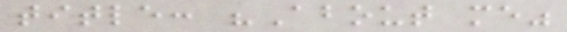title: "About me"
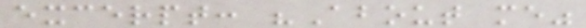excerpt: "About me"
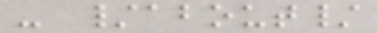- /about/
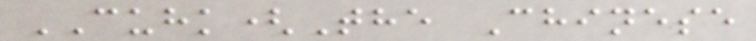CUHK(The Chinese
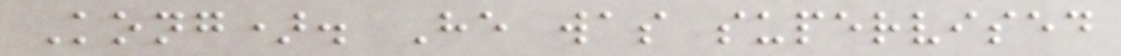Kong). He was supervised
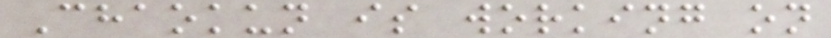Chaokun is working on
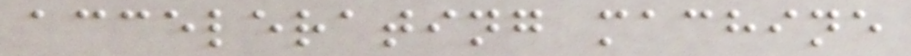accelerating machine
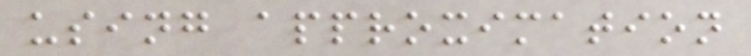using approximation
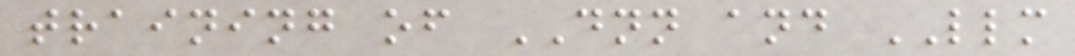training of DNN and LLM
